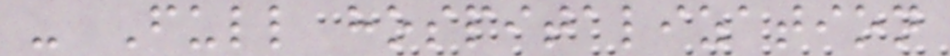- Full hospitalization
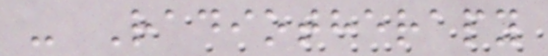- Radiotherapy
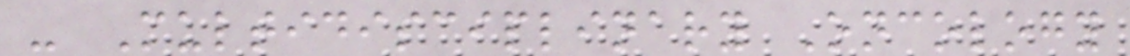- Multidisciplinary Oncology
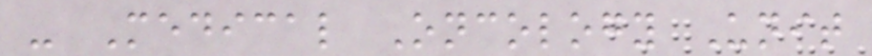- Medical Oncology Unit
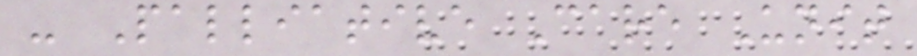- Palliative Care Unit
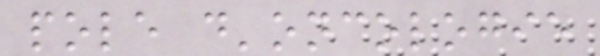pole d'oncologie
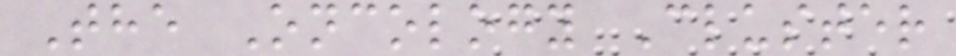The Oncology Cluster
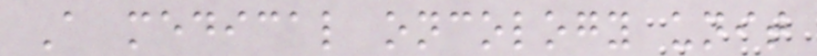A medical oncology unit
